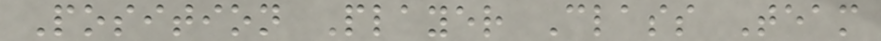Position Player Class Team
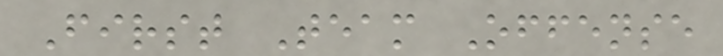First Team Offense
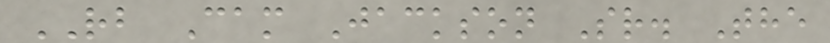RB Cam Jackson Sr. The
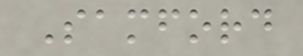Samford
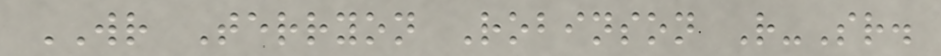WR Terryon Robinson R-Sr.
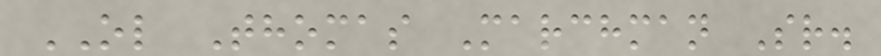OL Thomas Marchman Sr.
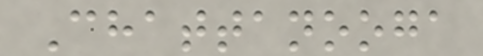Chattanooga
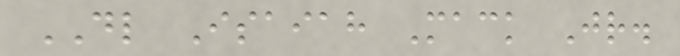DL Isaiah Mack Jr.
